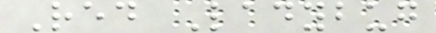Red Ladybug
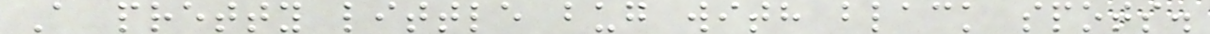A pretty little bug with black spots.
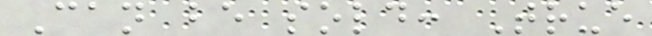Can be sold: True
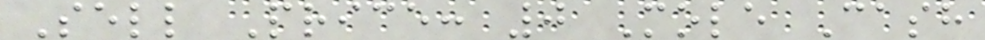Sell Price: 0 Mole Cash
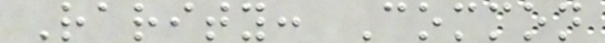Rarity: Common
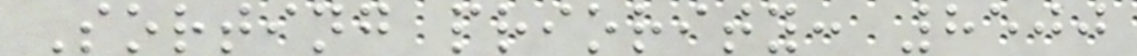Sorting priority: 8500
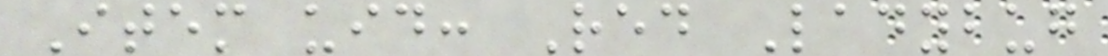Item uid: Red Ladybug
